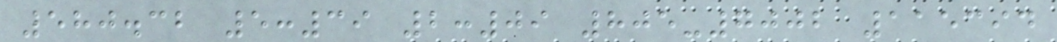580.32 5:39 2:09 805-7002 115394
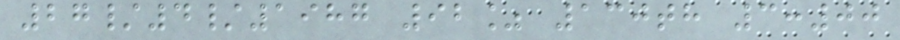27/4/1987 92% 130th 3:00
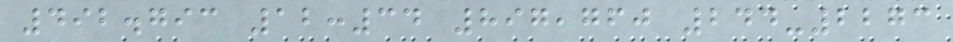492.793 12:34 897,760 244-2273
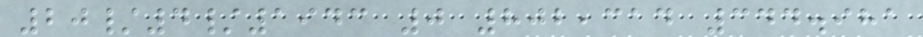20/4/1943 0 802,314 344.981
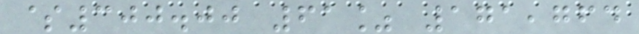$300.00 61% 171,764
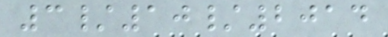3/10/2014
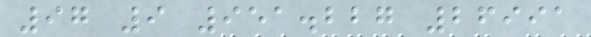97 9 951.227 26991
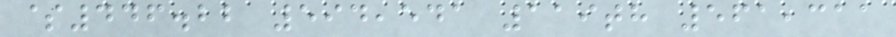$446.22 594,541 119th 561,311
